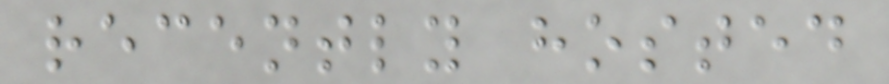recently hosted
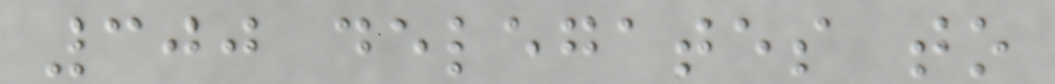300 delegates to
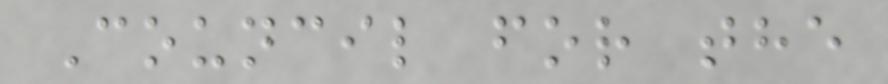Council for the
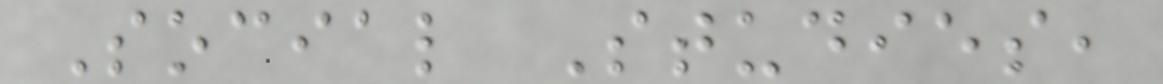Social Studies,
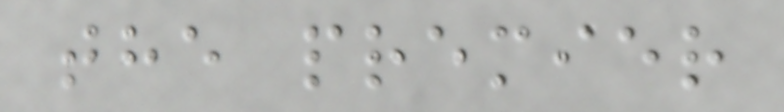the premier
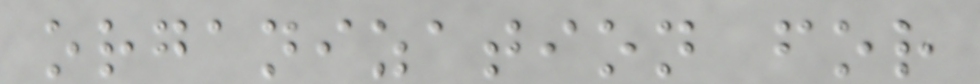organization for
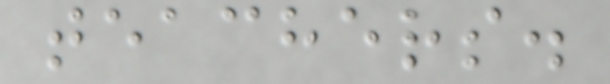teachers.
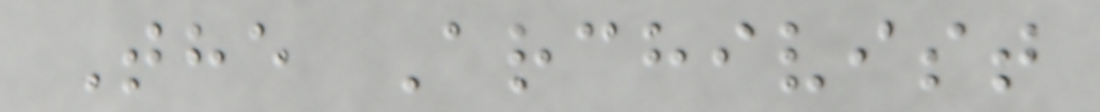The Archivist
